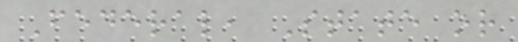Federal, State or
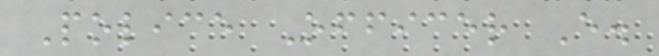Police Officer E.
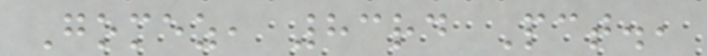Gomez, 83rd Pct.,
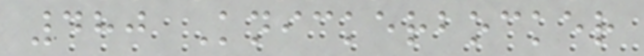480 Knickerbocker
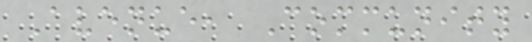Avenue, Community
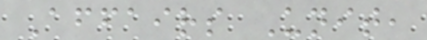Affairs Unit,
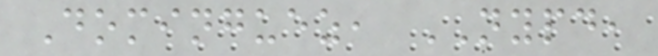Dominguez, NYPD,
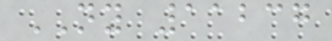NY 11237
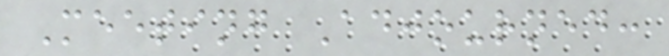Meeting Adjourned:
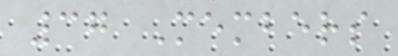37 Members
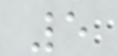5
